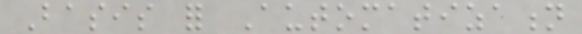Basis for Automatization
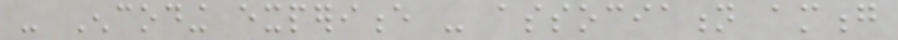- Encoding experience - association among
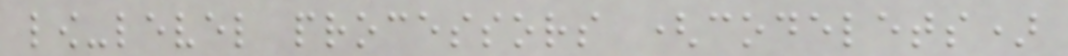low-level processors (codelets)
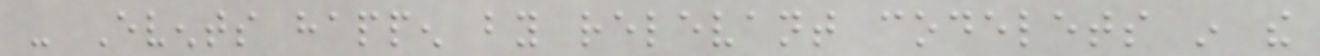- Events happen by relevant codelets in the
